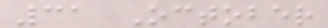31 October
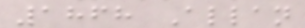1868 Allan
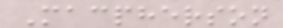Macpherson
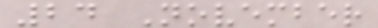24 November
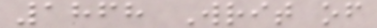1868 Writ of
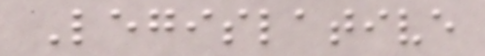Legislative
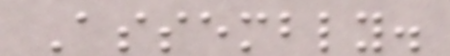Assembly.
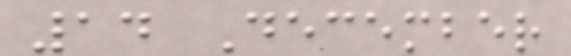14 December
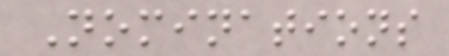Nominations
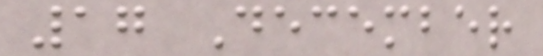17 December
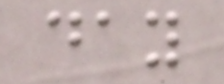day
